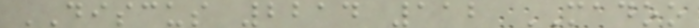DISCUS 2214 112 MADOO
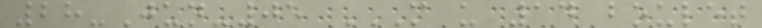28-Jun-05 M U 14 BOULET
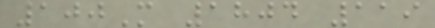100M 1804 119
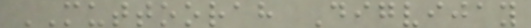MUTTOORAH Digvijay
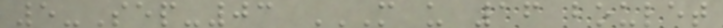5-Sep-03 M U 16 BOULET
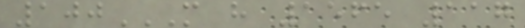100M H 1565 117
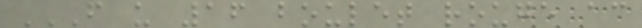F U 16 BOULET ROUGE AC
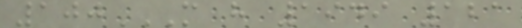100M H 1949 121
